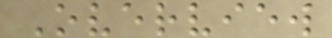Overview
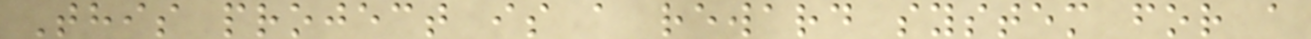This project is a reward system for a
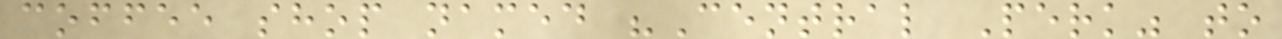coffee shop named "Central Perk" to
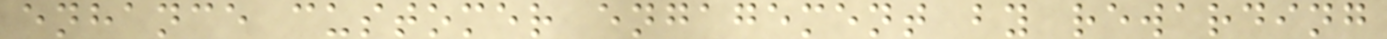enhance customer engagement by rewarding
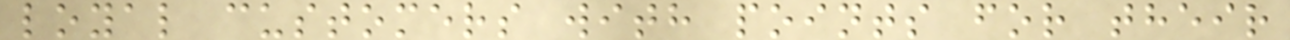loyal customers with points for their
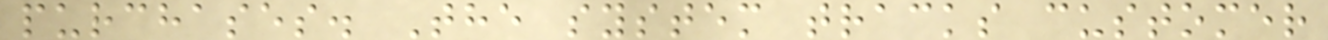purchases. The system tracks customer
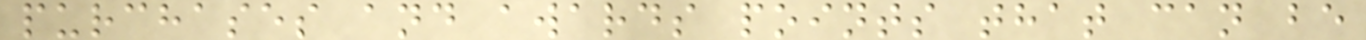purchases and awards points that can be
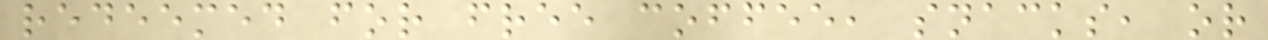redeemed for free coffee, snacks, or
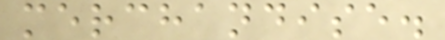merchandise.
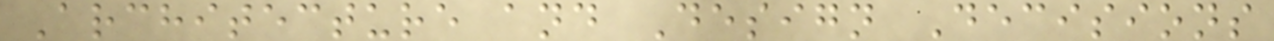Architecture and Design Decisions
